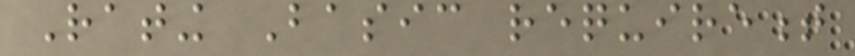Rating Basic requirement
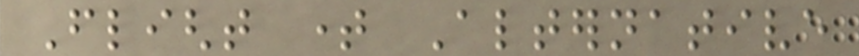Flight time Alternative
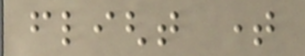flight time
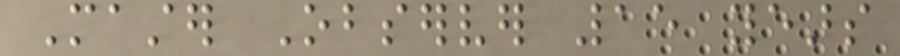Master Observer 15 years
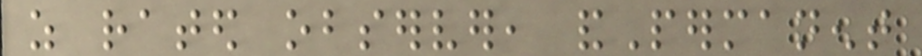as rated observer, andPermanent
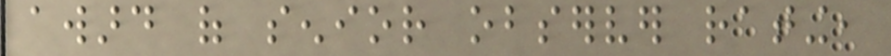award of senior observer rating,
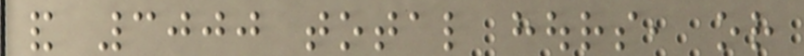and 3000 total hours, or
